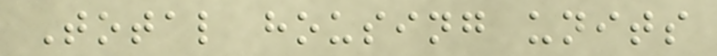Total housing units
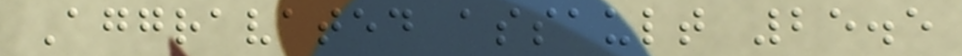Aggravated assault 25.5
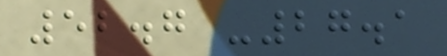52.7 -27.1
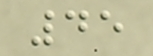45
